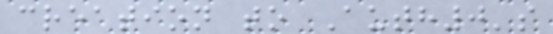creation to Auth0's
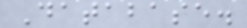Database.
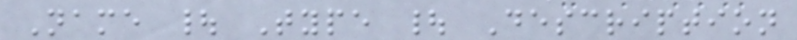Name | Type | Description
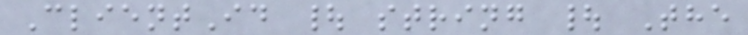ClientId | string | The
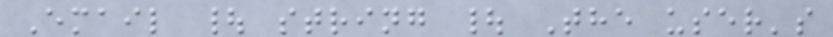Email | string | The user's
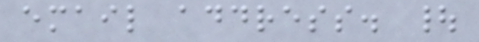email address. |
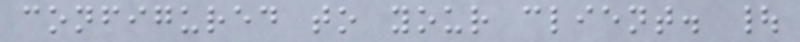configured to your client. |
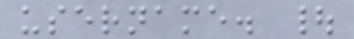username. |
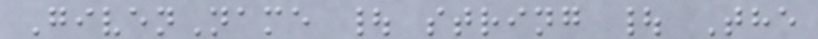GivenName | string | The
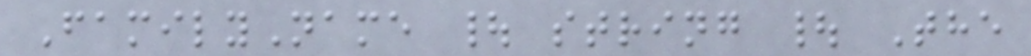FamilyName | string | The
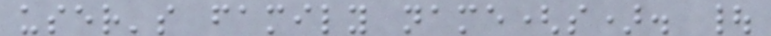user's family name(s). |
